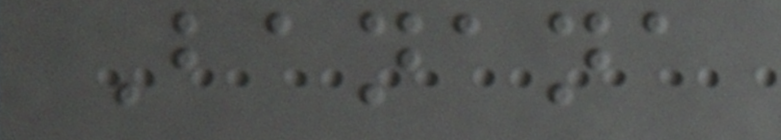Banana
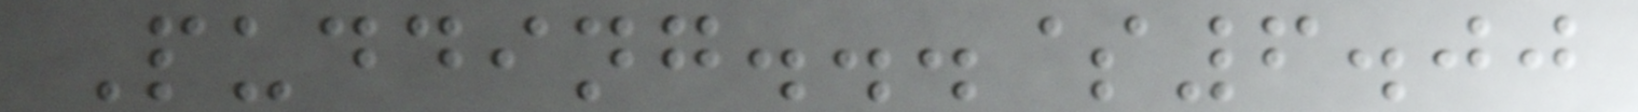Pudding...$6.00
